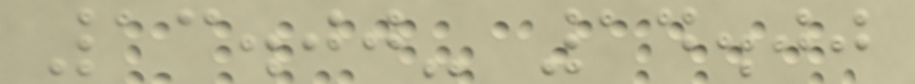13.00- 14.00
